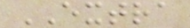EXTRA
